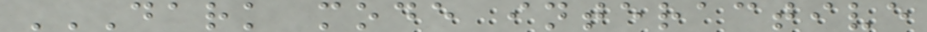DARK MODE INTERACTIVE
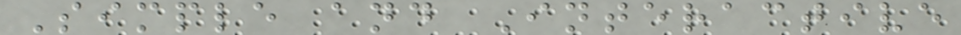Simple and Interactive
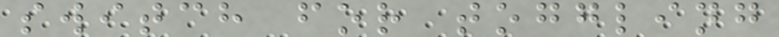switch for toggling
